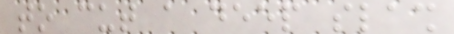to cut a deep slash
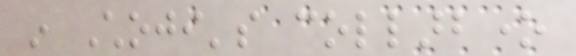in Choji's collarbone
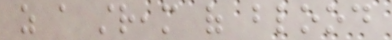as a stream of blood
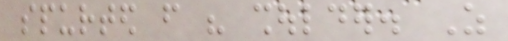spurted from his shoulder. As
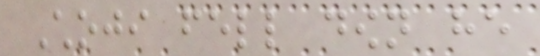Choji fell down he
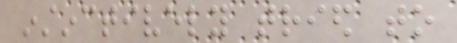instinctively tried to
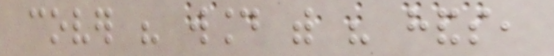cover his wound with his hands,
